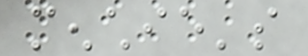menchie's
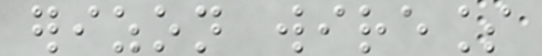erizon wireless
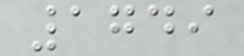1749
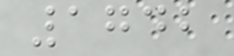1742
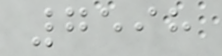7598
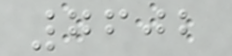7602
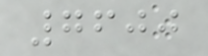7600
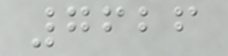7626
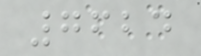7624
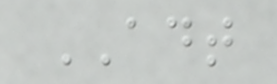ADT
